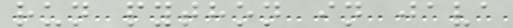run python in java
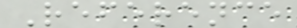Reference
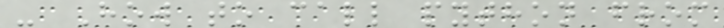- How to call python from
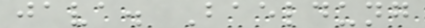java. Baeldung
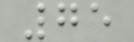75
